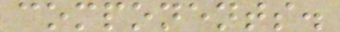components.
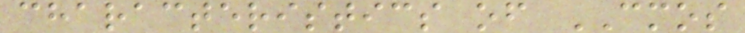characteristics of CMOS
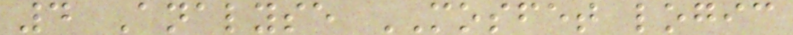4 Analyse MOSFET logic
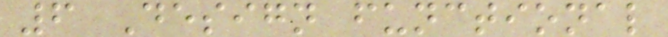6 Design functional
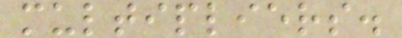multipliers.
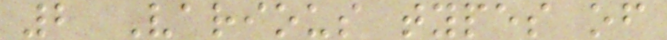2 Various types of
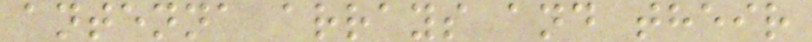antenna arrays and their
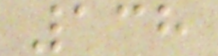138
